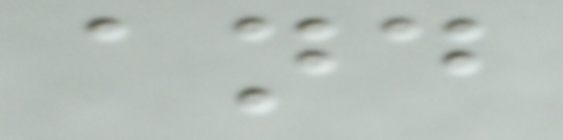and
